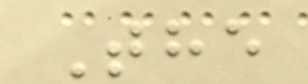The
